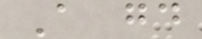A good
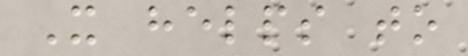It helps to
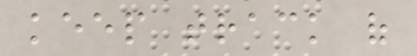keep track of
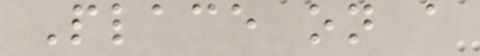Place on a
